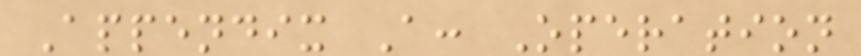Appendix A: Operation
